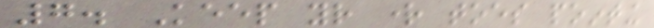7. Keep your right toes pointing
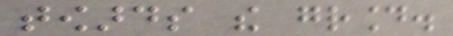towards the ground.
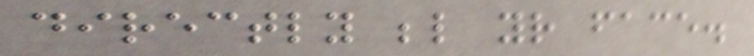directly below your face.
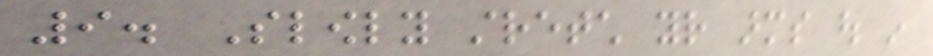9. Slowly stretch your arms out in
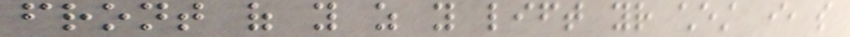front of you as you lift your chest ever so
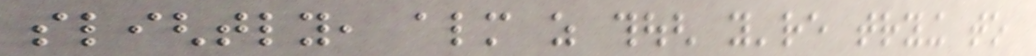slightly, almost as though you're trying to
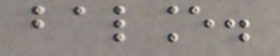balance.
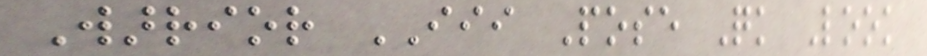Warrior III Pose Quick Look
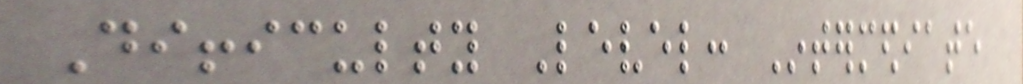Difficulty Level: Intermediate
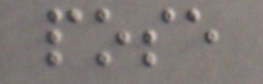pose
